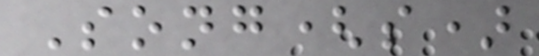Song(s)
